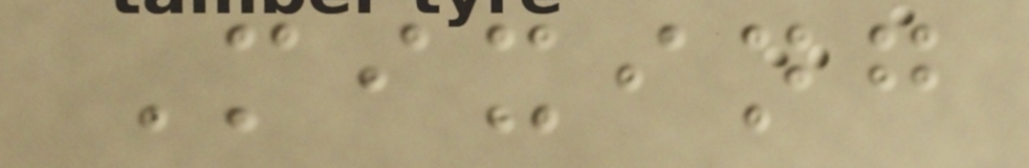Mixing
